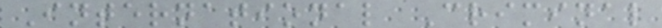International Criminal
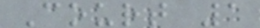Court 1
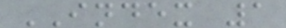INDEX 1
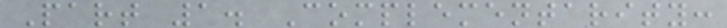Part 1. Complementarity:
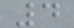4
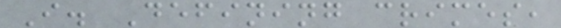I. Defining crimes,
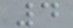4
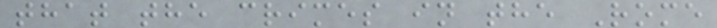that the crimes in the Rome
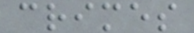crimes
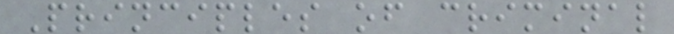Principles of criminal
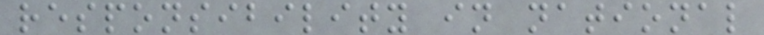responsibility in national
